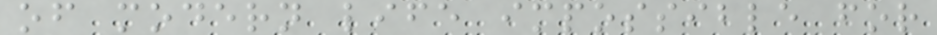of modern life impossible for
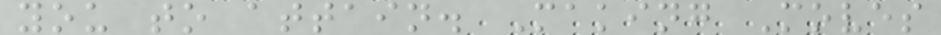you to attain. Making Moves
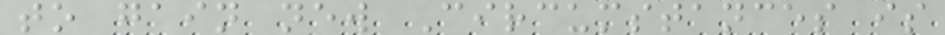to gain new Circumstances is
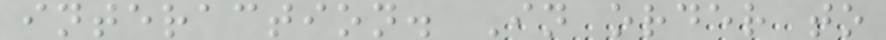interaction. In order to
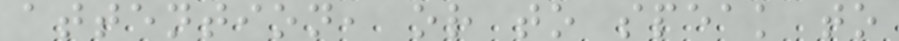attention, or to speak to
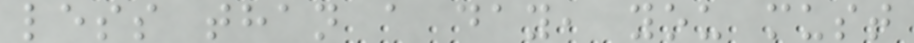less than a day, you must
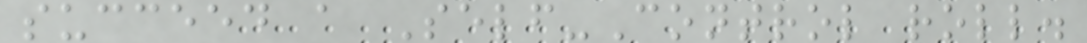succeed a Self-Control roll.
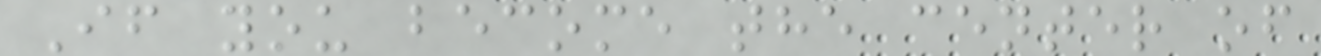If you become the center of
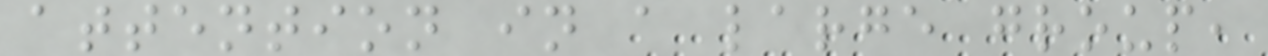attention in a large group,
